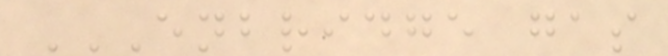ENBRIDGE GAS
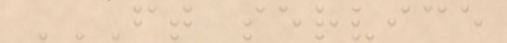FT SERVICE
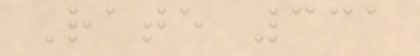Rate 331
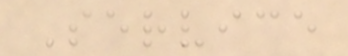Service
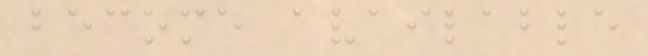become available
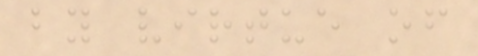by virtue of
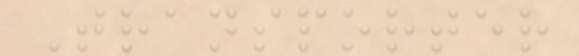Transporter
